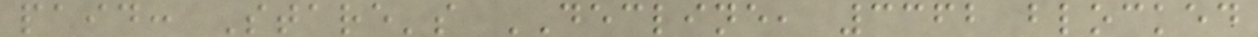paid: Stare's DECLINE, 3362 blocked
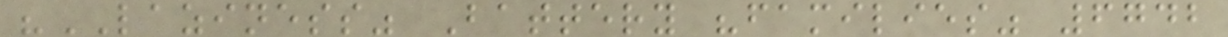"LAZINESS" Battery "families" 6742
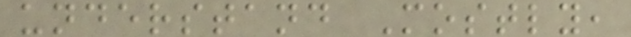understand Mostly,
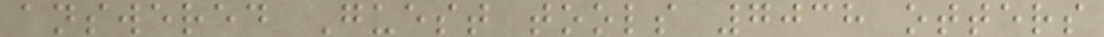answered Guest tools 7038 otters
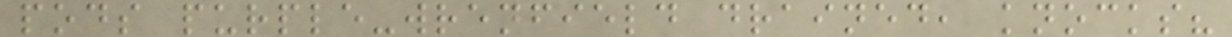pods purple-wrenfield drained, knocks?
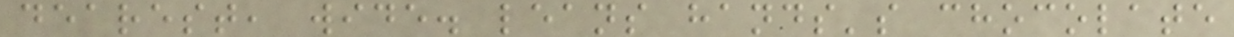dearest, wide. leans hands's chocolate
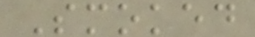Smoked
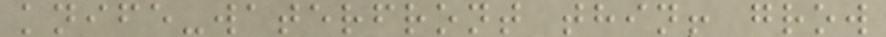knife-waterfront thin! grow
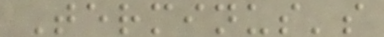Terminus's
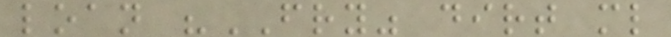loan "FRY" dirt ml
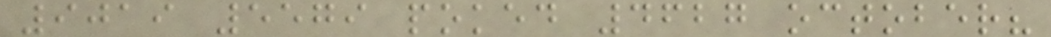9019 5579 poked 4627 october?
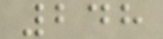248
